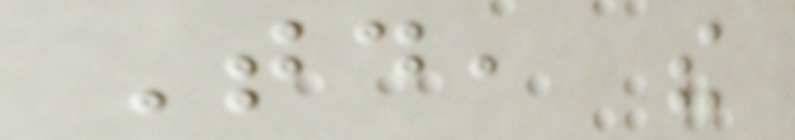Today, the
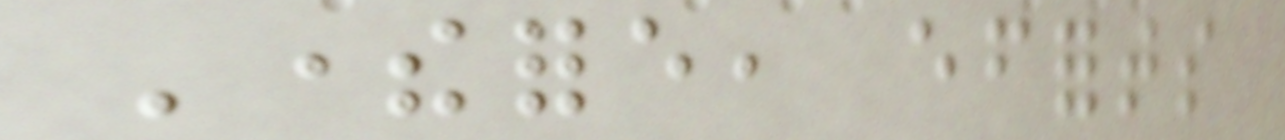Therefore, efforts
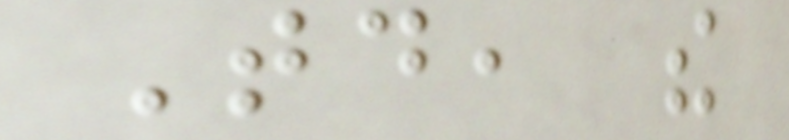Today, the
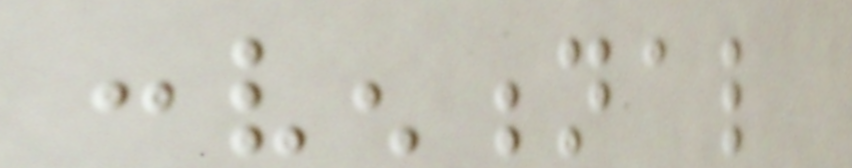conventional
